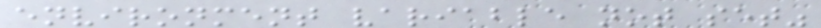environment variable not set"
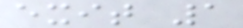exit 1
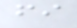fi
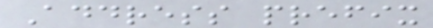Address prefix
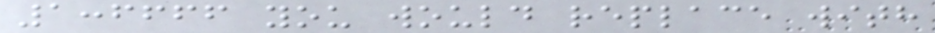1:ffff you would replace with
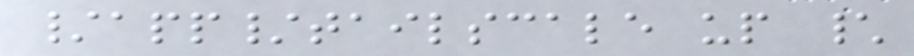/app/tailscale up \
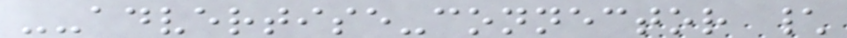--advertise-connector \
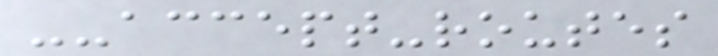--accept-routes
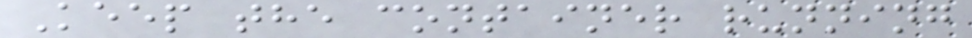Keep the container running
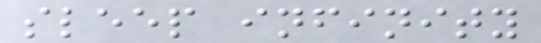sleep infinity
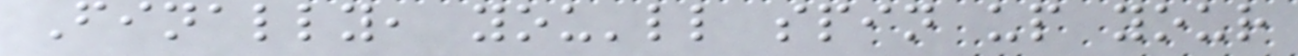Finally, you'll spin up your
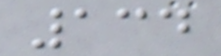134
